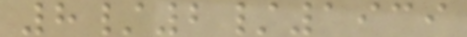8/2/1939
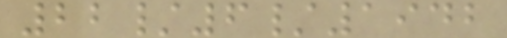22/6/1942
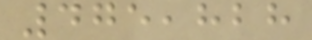475,828
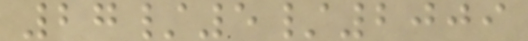27/5/2009
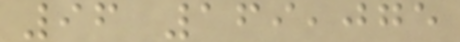96 169,075
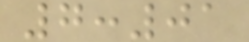7:01
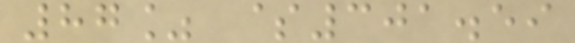87% $301.59
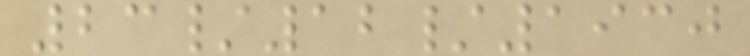23/12/1930
